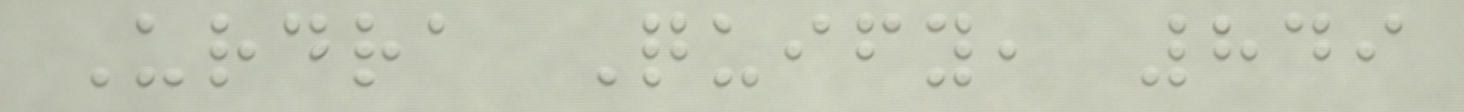Urdra Quify, 849
